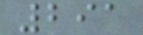291
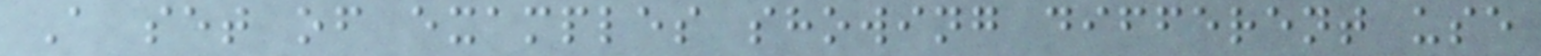A set of examples showing different use
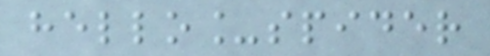hello_spider
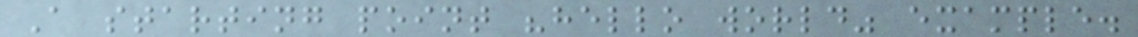A starting point "hello world" example.
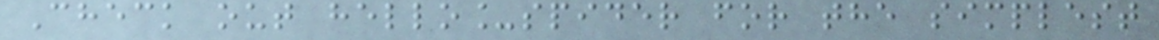Check out hello_spider for the simplest
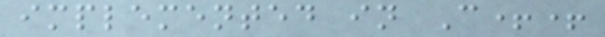implemented in C++
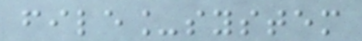file_system
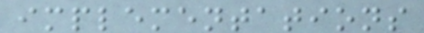implementations
